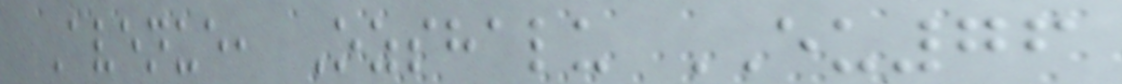Avenue, Ozshalu EU76
